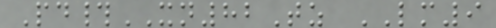Pd#XN82Tz LM9
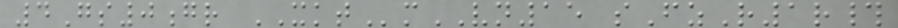4Gs0gr XKTmVN15 sFzR1r#
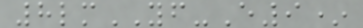8lmYF-E9*
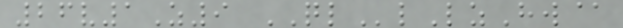26v1Z9 QLlLzHw@
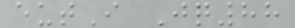eutI Jq88
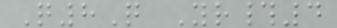Q8Q Yr#4
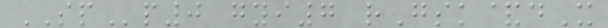SPp0 gyi7 rGsk&dX
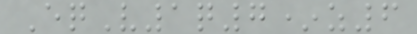EqV1q7*z6
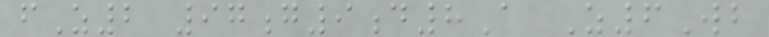fZ2 97g9d8A Z6Wb
